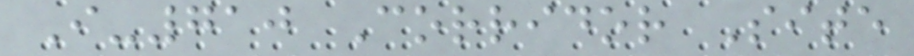I-710 Corridor Site
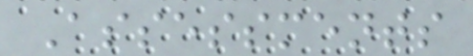Assessments
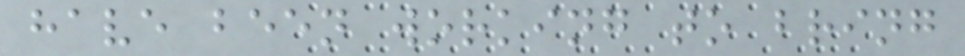have been working to bring
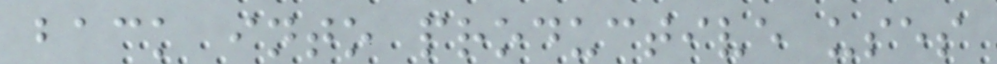back into productive uses
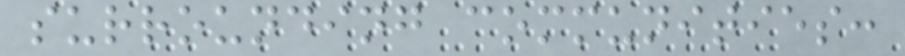surrounding communities:
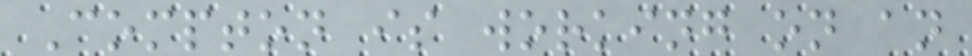Compton is working on an
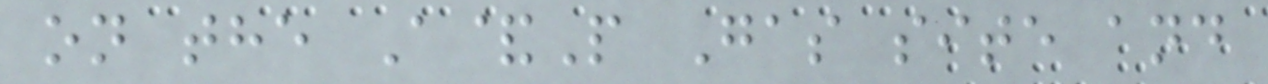on the A&P Gas site and
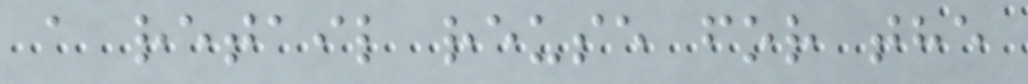a retail reuse for the
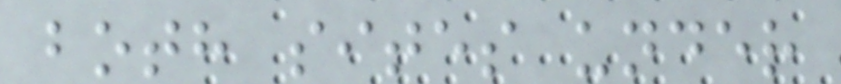both sites under
